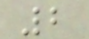2
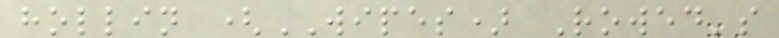hollin (WIPES) Rowed's
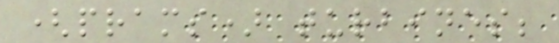(prams) turbines;
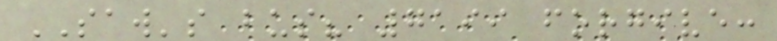SAW's bus? 7199 forgive:
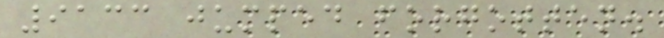9133 jumped forgotten.
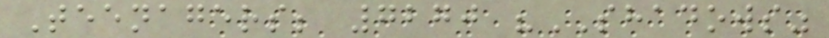Teenagers; 7270 "SHADOWS"
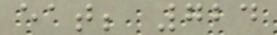eat; 724
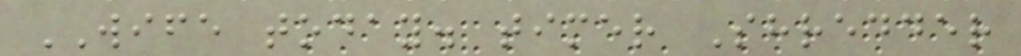WIFE today. timer Shredder
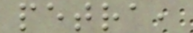petra,
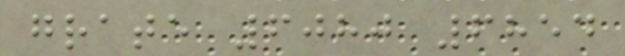grate 6080 6854
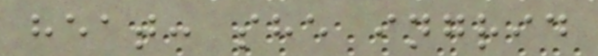heat: she ingrid
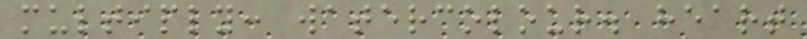multiply: watercolour. heart
